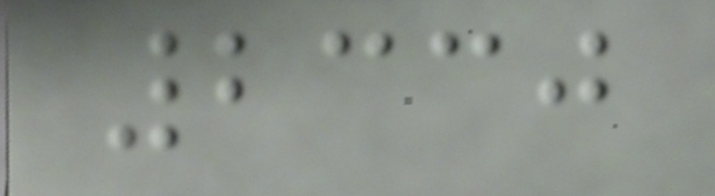2330
